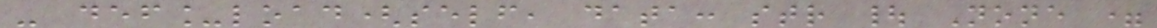- def_load(self, data: str | None =
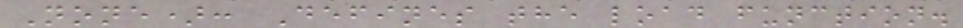None): Defines the load function.
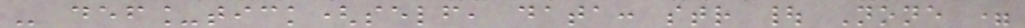- def_tick(self, data: str | None =
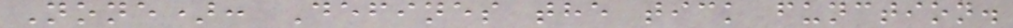None): Defines the tick function.
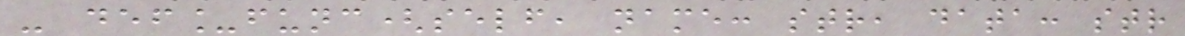- def_func(self, name: str, data: str
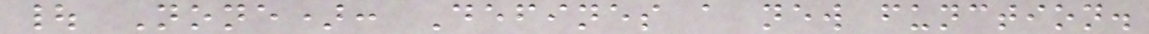| None): Defines a new function.
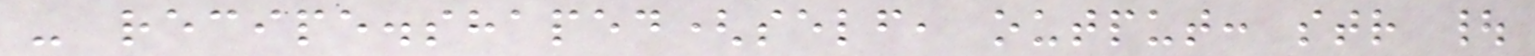- recipe.shaped(self, output: str |
